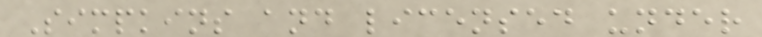Simpkins and licensed under
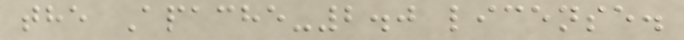the Apache-2.0 license.
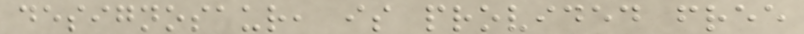designosaur, is provided free
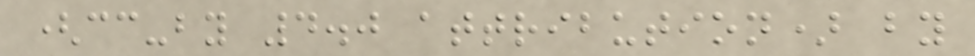(cc-by 4.0 attribution) by
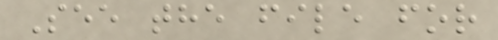See the file for
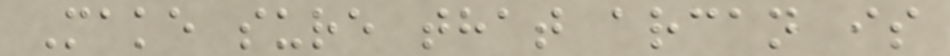Make sure that arcan is
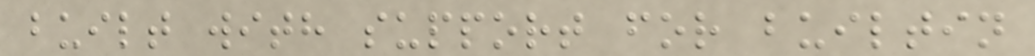built with support for builtin
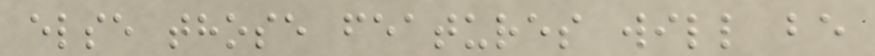else those features will be
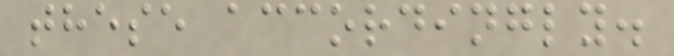these accordingly.
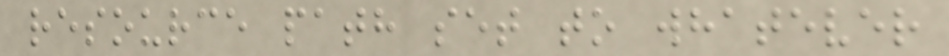resource path set to whatever
